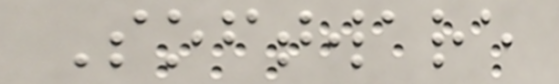Software
